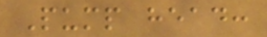Pump head:
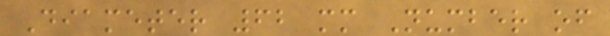Diameter 62 mm Number of
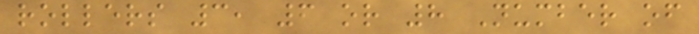rollers 3, 6 or 8 Number of
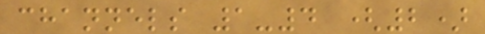channels 1-4 (2)
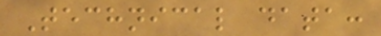Technical data:
